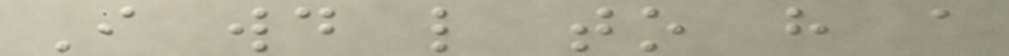I would like to have a
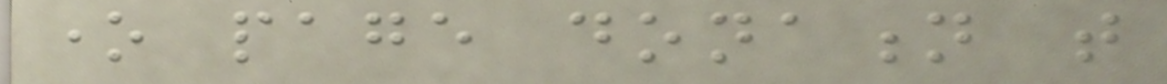one page donation that
